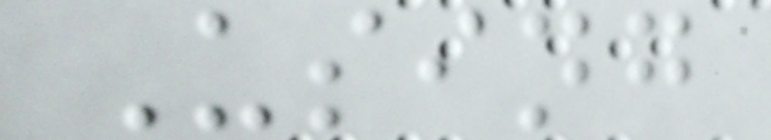Using
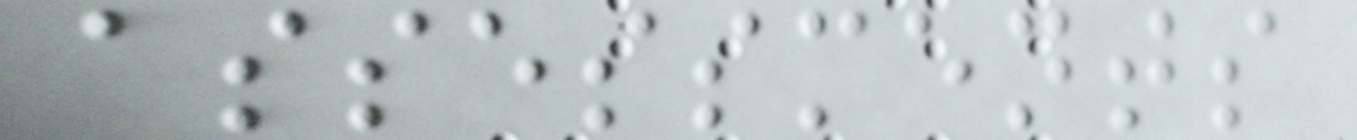assessments
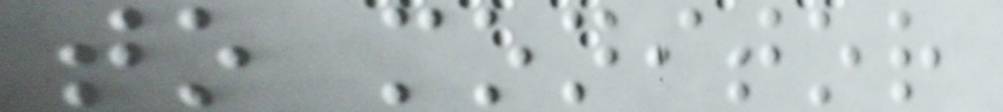to monitor
